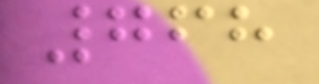768
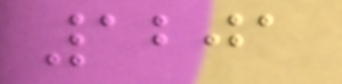1201
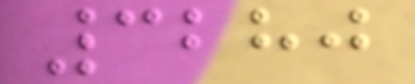3280
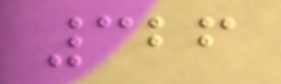326
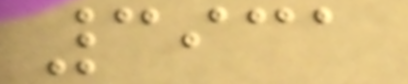3931
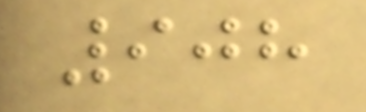908
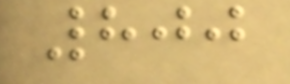800
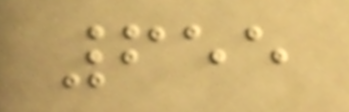655
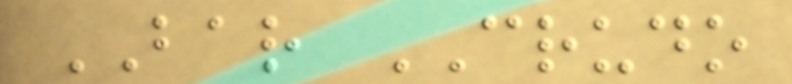BAR CRUDO
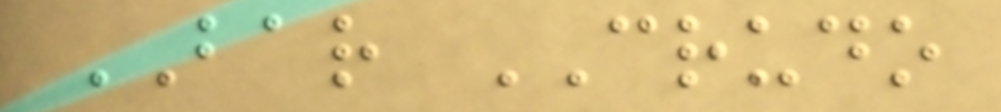BAR CRUDO
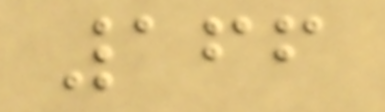166
